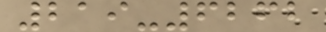219-6262
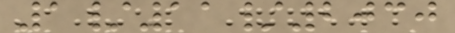1/11/2030
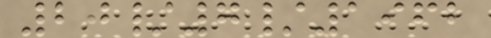20/7/1962
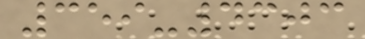359-4303
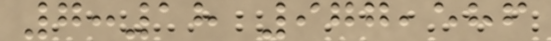7:18 977,586
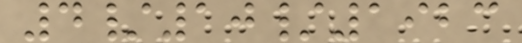4/10/1923
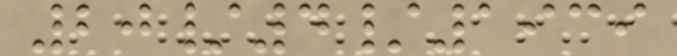20/4/1939
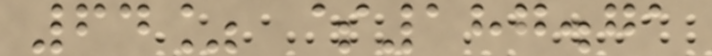64% $187.71
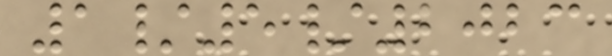1/5/2023
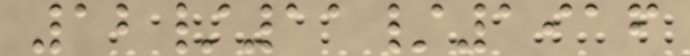12/11/1916
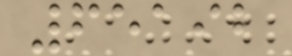65192
